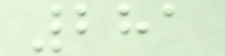281
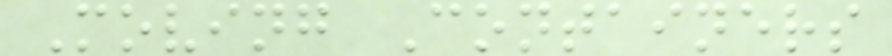Moving Containers
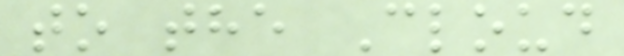to the Cloud
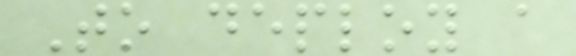To deploy a
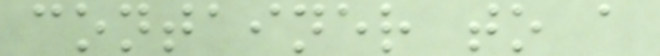container to a
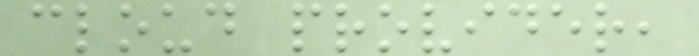cloud provider,
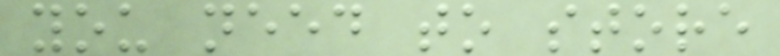you need to store
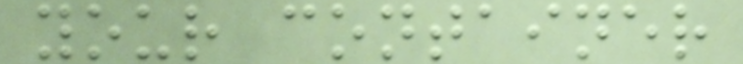your container
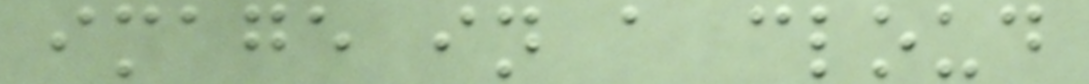image in a cloud
